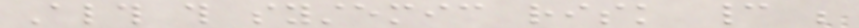Although this systemic risk cannot be
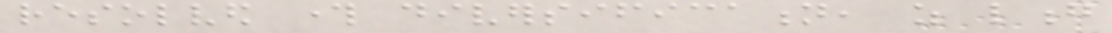resolved through diversification, as long
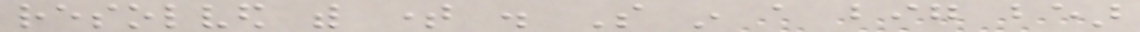resolved with time . So in a big bear
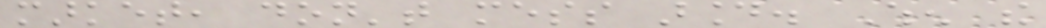market, don't mess around. When the
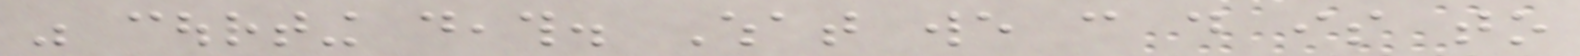was courting death. What we can do is to
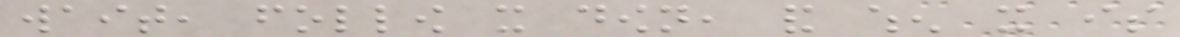wait, follow it down, and when it is
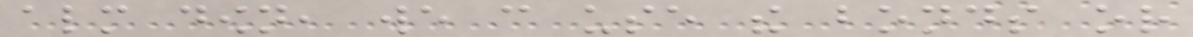almost down, we can use the bonds or
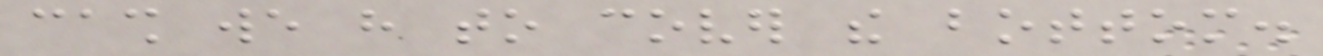cash we have to cover the bottom.
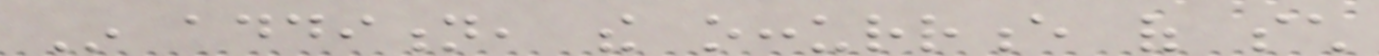In addition, the occurrence of such
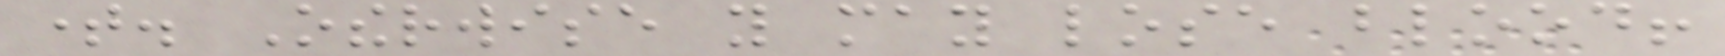time. Otherwise you may lose blood!
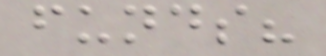funds?
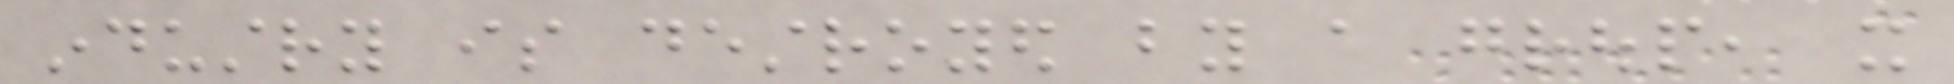industry is destroyed by a group, it
